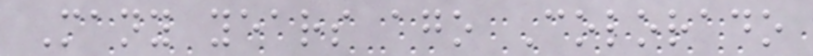Many years ago Colorado
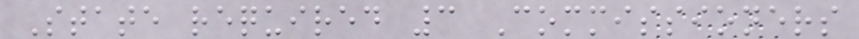State required 3 Commissioners
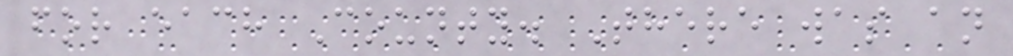for each County. There was an
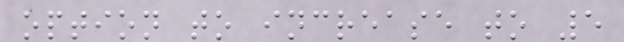option to increase to 5
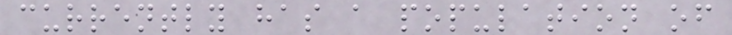currently has a population of
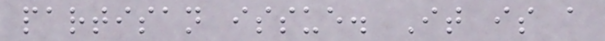partisan issue. It is a
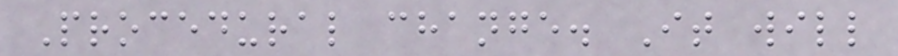Procedural change. It will
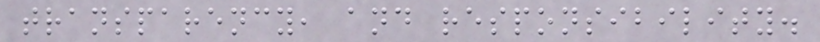transparency, and responsibility.
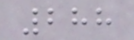288
